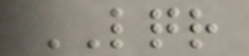LQR
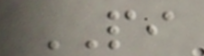PI
